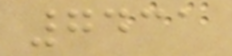7431
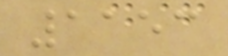1153
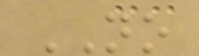NO
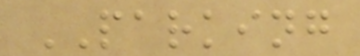PARKING
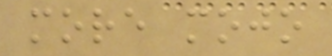more mojo
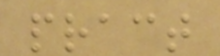pract
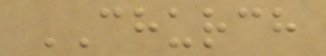CHURCH
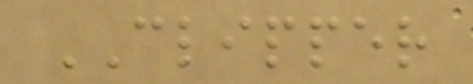CLIPPER
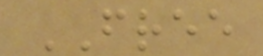FREE
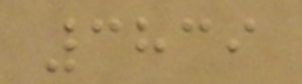3839
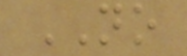NO
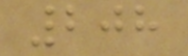208
